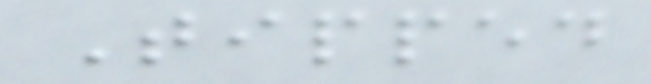Tipped
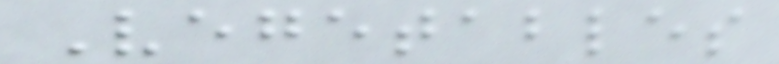Vegetables
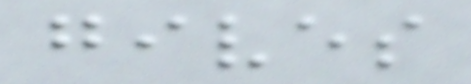gives
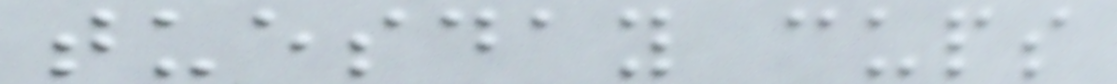tuesday cups
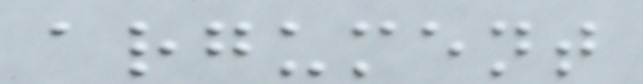argument
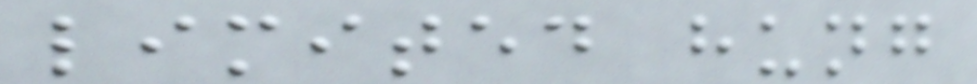limited hung
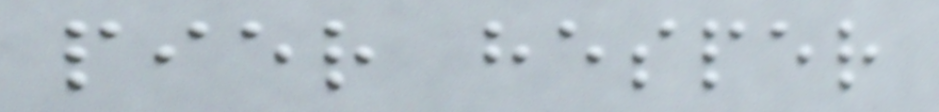pier hesper
